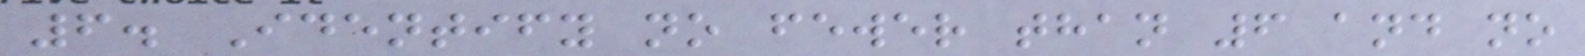6. Identify no fewer than 6 and no
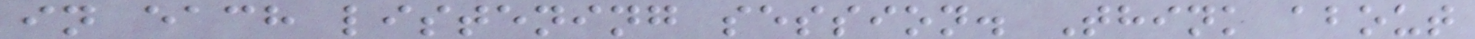in each listening session. Think about
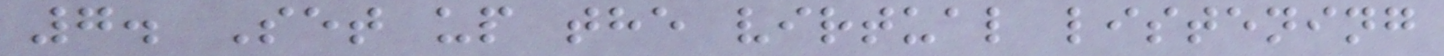7. Set up the virtual listening
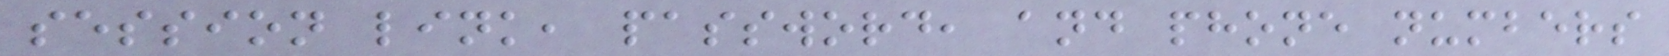session link, password, and phone numbers
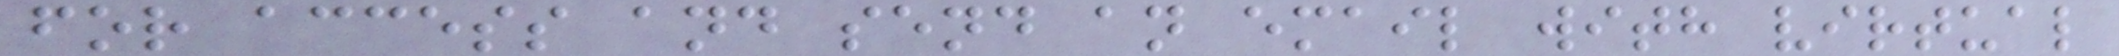for access and send an email with virtual
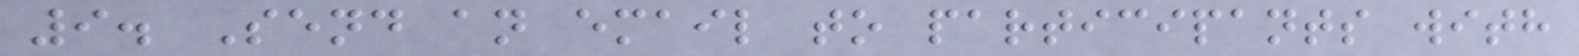9. Send an email to participants with
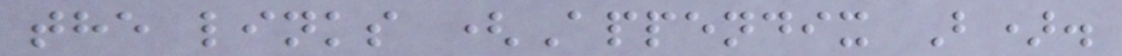the links (Appendix B).
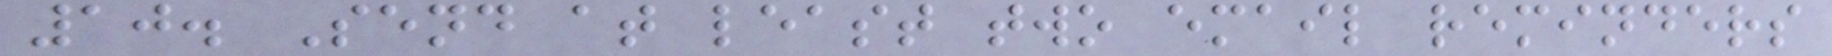10. Send at least two email reminders
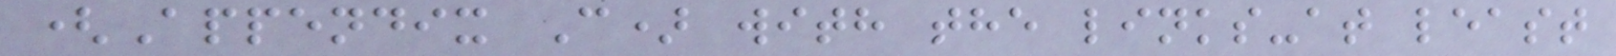(Appendix C) with the links-at least
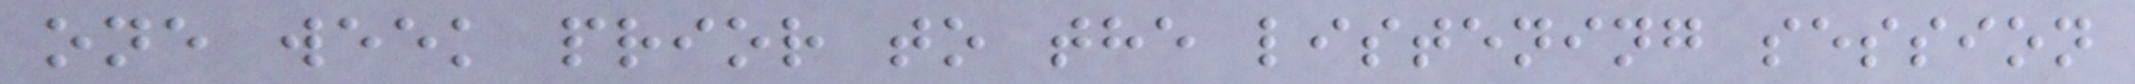one week prior to the listening session
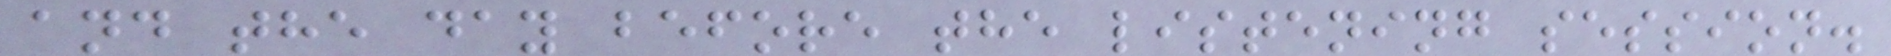and the day before the listening session.
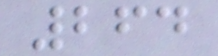264
